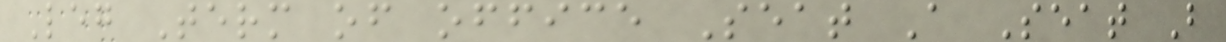Leg Term of office Seat A Seat B
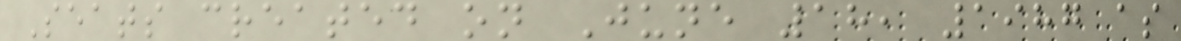Seats created on June 18, 1987 as
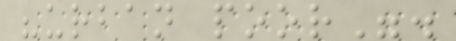"urban poor".
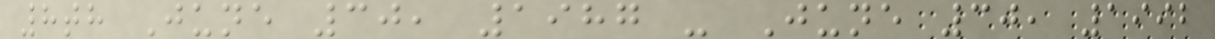8th June 30, 1987 - June 30, 1992
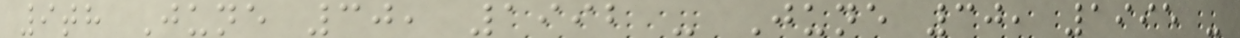9th June 30, 1992 - June 30, 1995 -
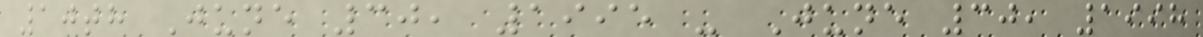10th June 30, 1995 - June 30, 1998
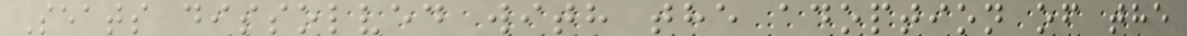Seats dissolved with the adoption of the
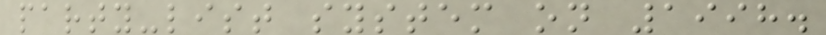party-list system on 1998.
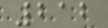212
